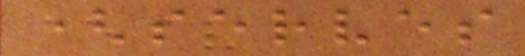(serves
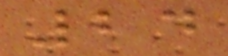24
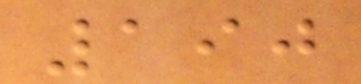190
